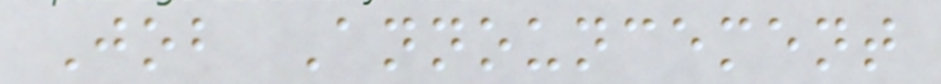Job Announcement
